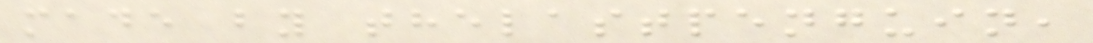made by thelastpenguin,
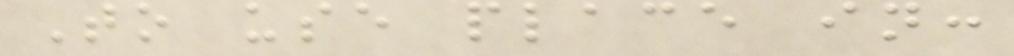To use place in:
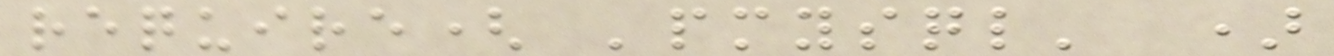require( 'pmysql' )
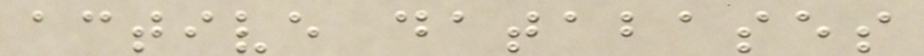active databases
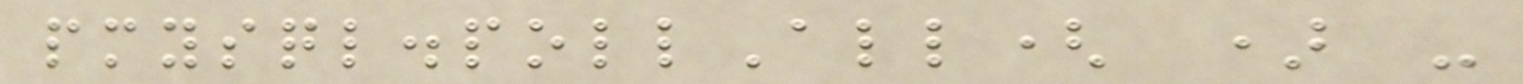pmysql.pollAll( ) -
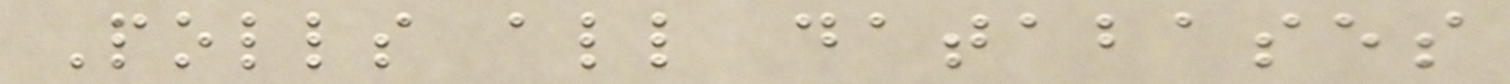Polls all databases
